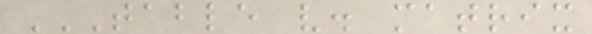TABLE V. MATRIX
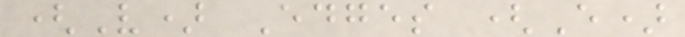(V) Edges (E)
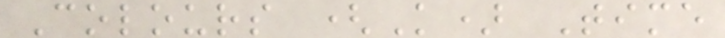Colours (K) Time
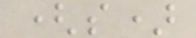(s)
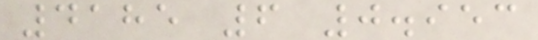4185 6 0.953
